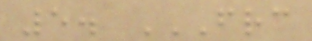5. FRC
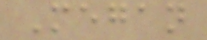Megan
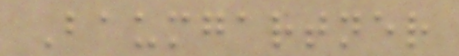Baumgartner
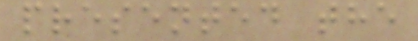presented the
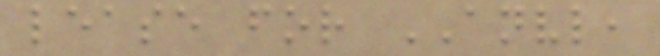lease for ANVL,
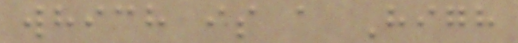which is a High
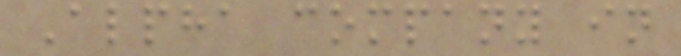Alpha company in
